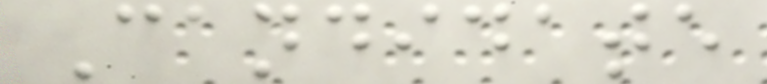Candidate
